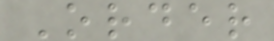Order
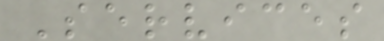Services
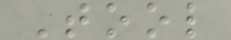Tool
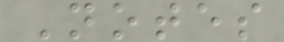Notes
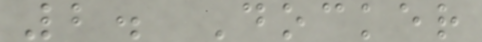2. Docker
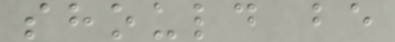should be
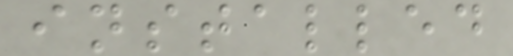installed
